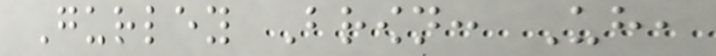Gurley Brown: Uh,
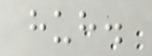huh.
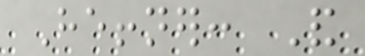Heffner: And
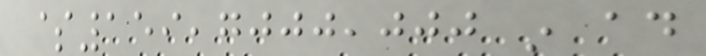$159,7000,000 in ad
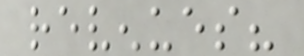revenues?
